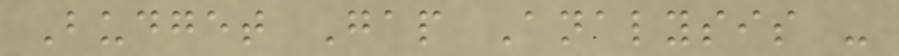Budget Gap Analysis -
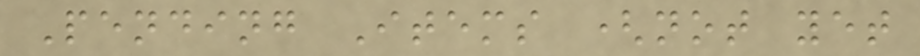Pending Items (not yet
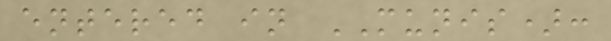entered in MUNIS):
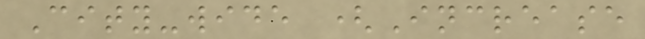City-wide (Increase
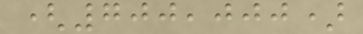(700,000)
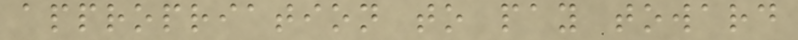appropriation to pay toward
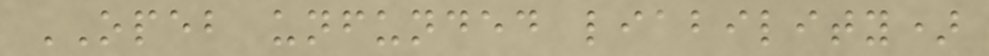OPEB unfunded liability)
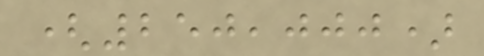(250,000)
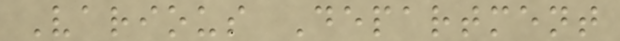Various Department
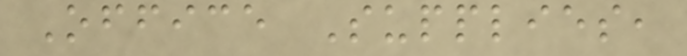Office Supplies,
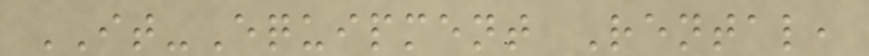IT-Equipment Rental,
